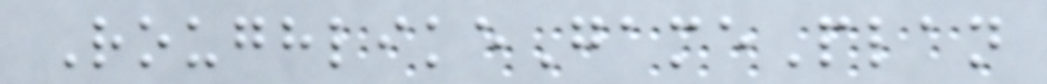RoughlikeGamePlan
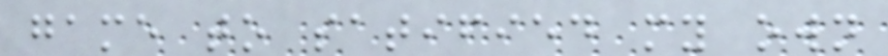game to satified my own
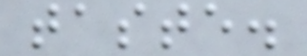taste.
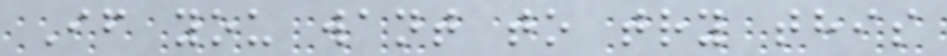If you want to try this
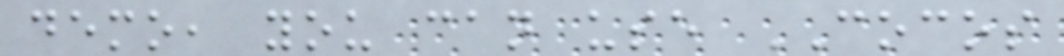demo, you can use COCOS
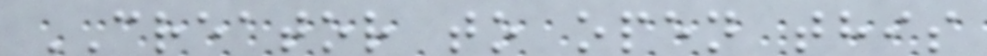CREATOR to open this
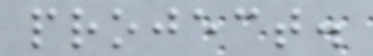project.
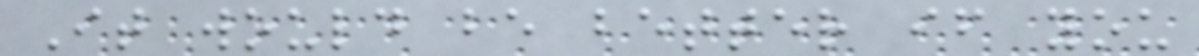It would be better if you
